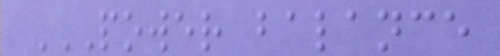POWER BALANCE
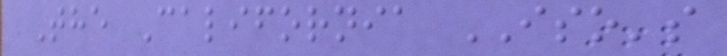The California ISO's
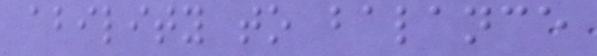ability to balance
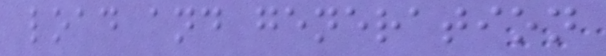load and generation
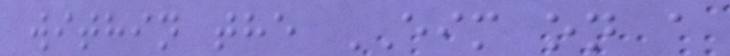within the EIM on a
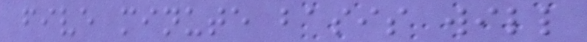five minute basis will
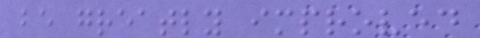be greatly improved
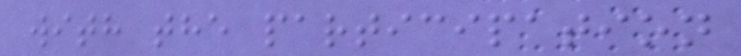with the participation
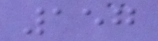157
